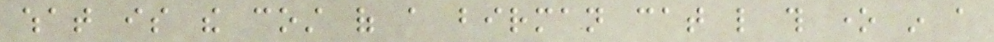what is the cost of a birman cat like this one in a
